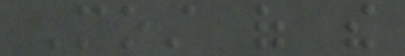Most of the
